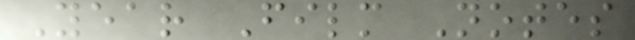Year Film Notes
